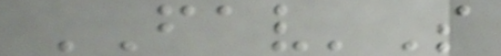FAV'S
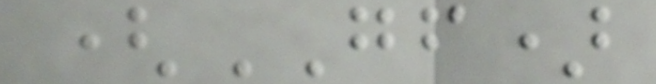(GF)
